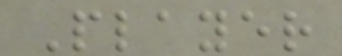Player
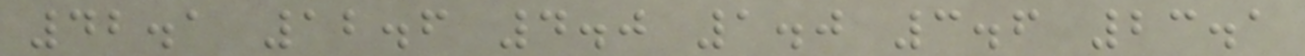42.1 12.6 4.0 1.0 3.6 23.1
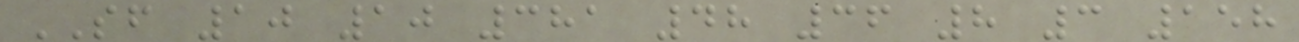SF 10 10 381 48 36 8 3 158
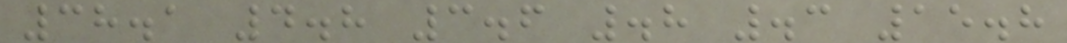38.1 4.8 3.6 .8 .3 15.8
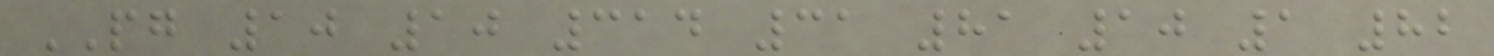PG 10 10 314 31 81 10 1 82
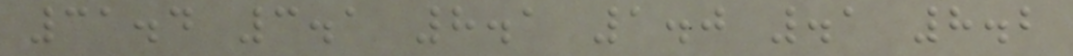31.4 3.1 8.1 1.0 .1 8.2
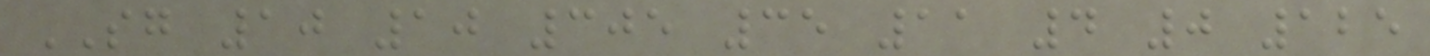SG 10 10 305 35 11 4 0 125
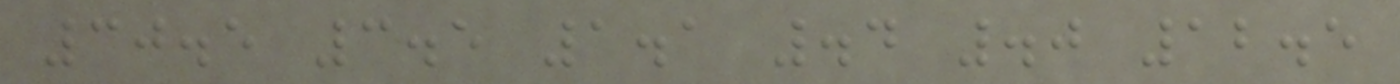30.5 3.5 1.1 .4 .0 12.5
